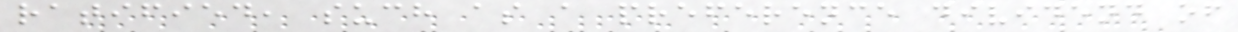ratified, such as a preference dividend of
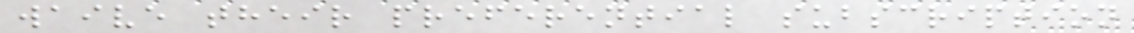waive their preferential subscription
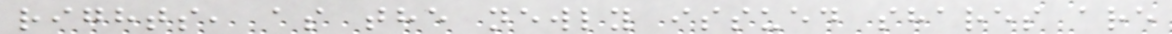rights, as the newly issued shares are
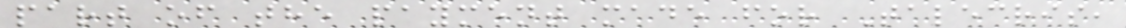part of the payment made for Talecris,
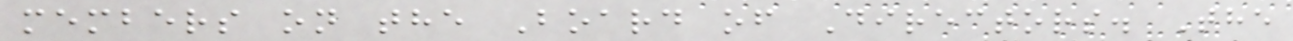members on the Board of Directors. The
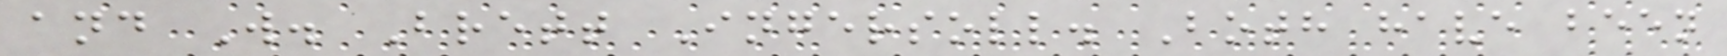and W. Brett Ingersoll. Both have been
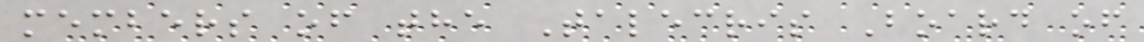members of the Talecris Board of
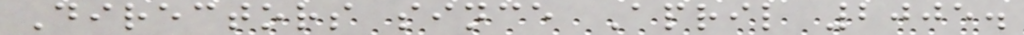Directors since April 2005.
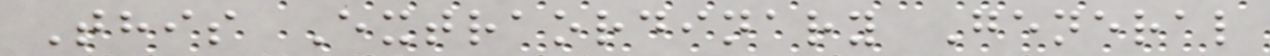This Extraordinary General
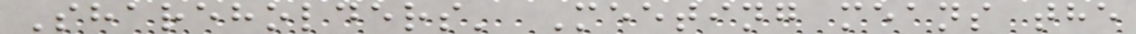Shareholders' Meeting means the
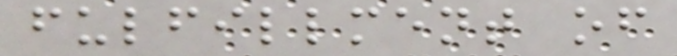fulfillment of
